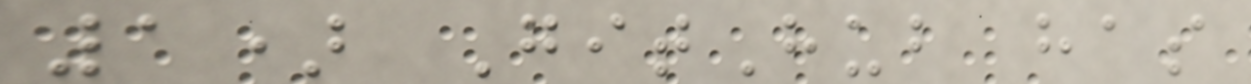1) GitHub has
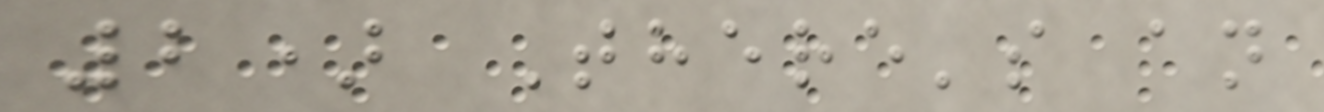2) There's an
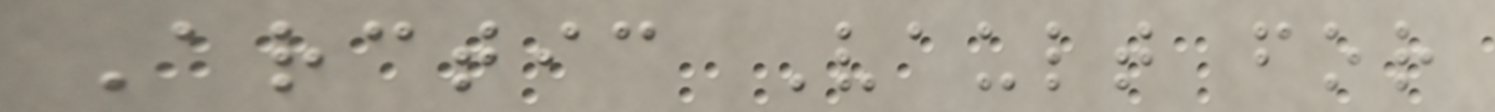Arctic Vault for
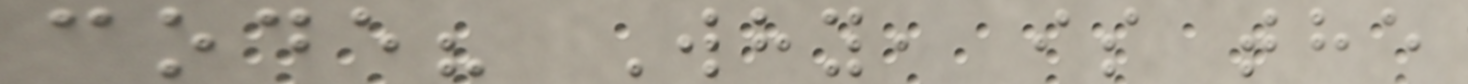code? Why, is the
